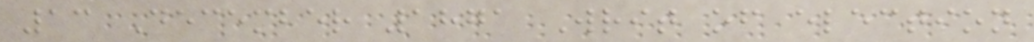13 December 1871 Writ of election
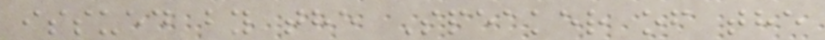issued by the Speaker of the
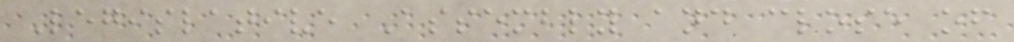Legislative Assembly and close of
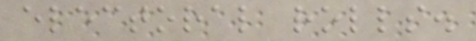electoral rolls.
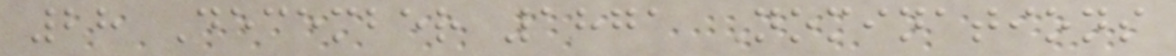28 December 1871 Nominations
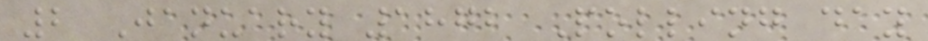2 January 1872 Polling day
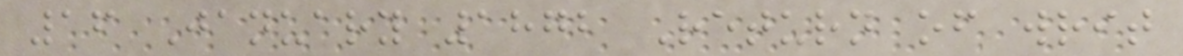16 January 1872 Return of writ
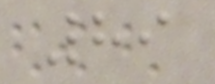89
